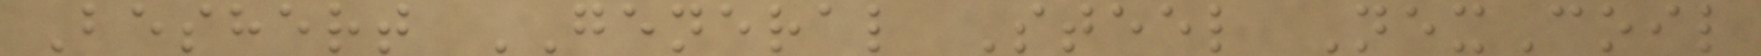Beshert GENERAL Steel NexCoil
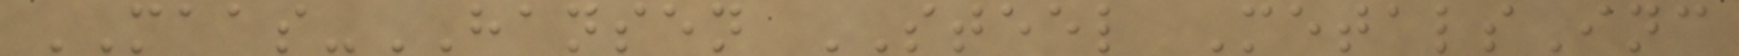MAAS-HANSEN STEEL MetalsInc
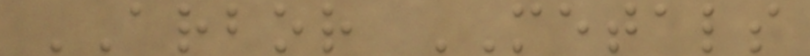ARBOR METALS
